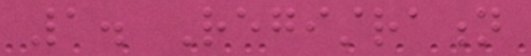1. Registration
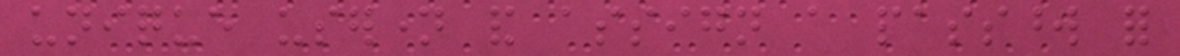unique username and assign a password for
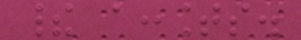their accounts.
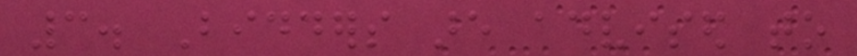3. Bidders are advised to
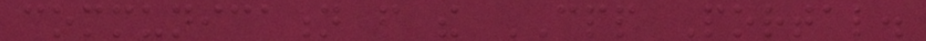communication from the CPP Portal.
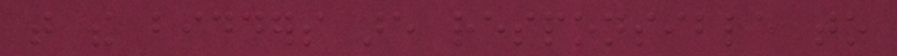that the bidders are responsible to
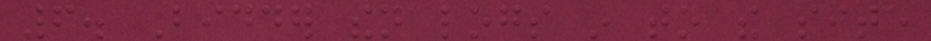6. Bidder then logs in to the site
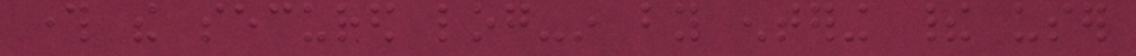through the secured log-in by entering their user
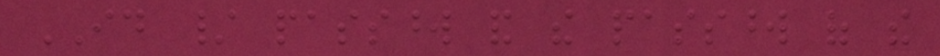ID / password and the password of the
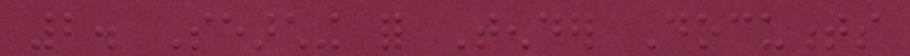2. Searching for Tender Documents
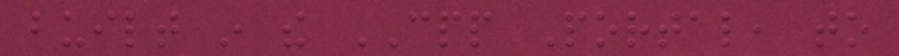built in the CPP Portal, to
